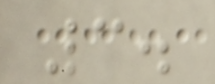3.
